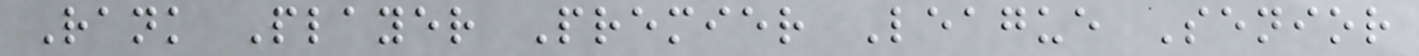Rank Player Premier League Senior
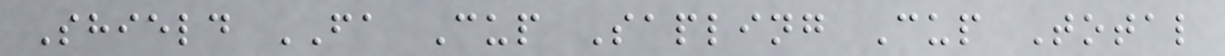Shield FA Cup Sapling Cup Total
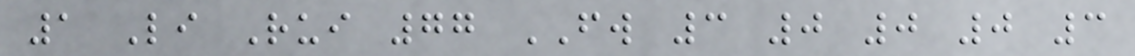1 Li Rui 77 FW 3 0 0 0 3
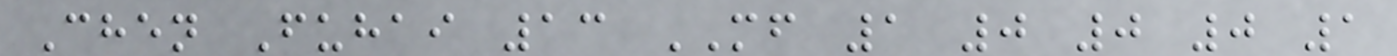Chen Fuhai 13 MF 1 0 0 0 1
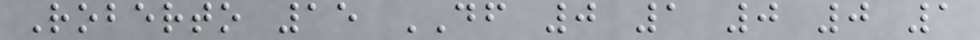Roberto 15 DF 0 1 0 0 1
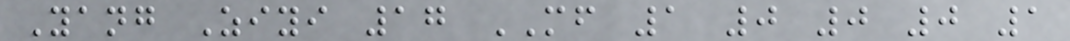Yang Ziyi 17 MF 1 0 0 0 1
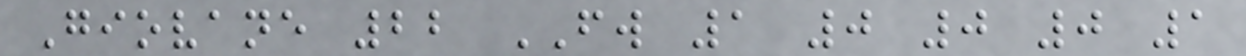Giovane 22 FW 1 0 0 0 1
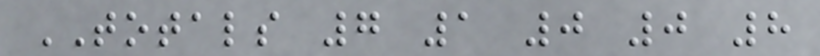TOTALS 7 1 0 0 8
